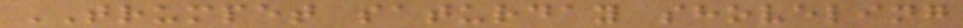TRUMPET saturday shoveling
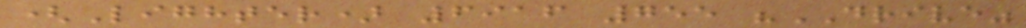(Lighter) 6916 755 "DRIVE"
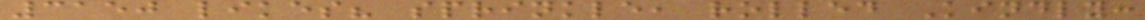3150 likes? sprinkle, rolled Kindly:
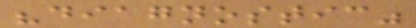"diagnostic"
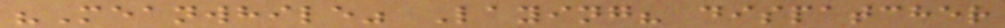"Meanwhile" Laying? dispatcher
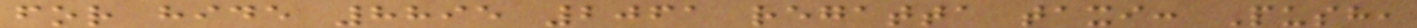for hide 8895 2061 regatta taxi: Push,
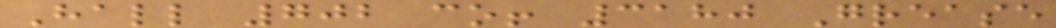Hall 702 co! 3180 Grease
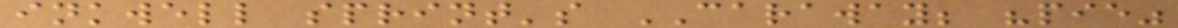inkwell sprint's CARAWAY; "pie"
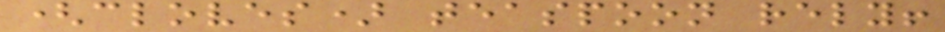(cloves) teaspoon rely!
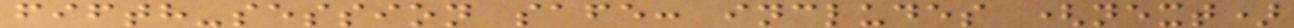fifth-session safe: includes (next)
